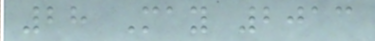28 May 2013
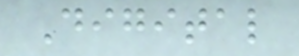Digital
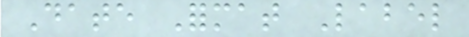Date Format Label
